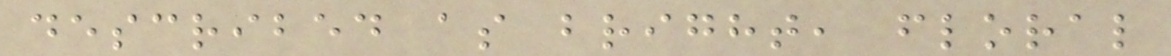described as bright, floral
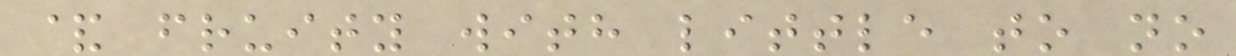& fruity with little to no
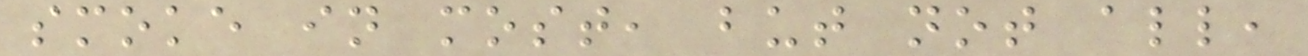smoke in most, but not all,
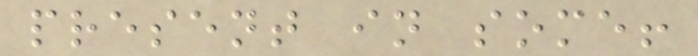present in some!
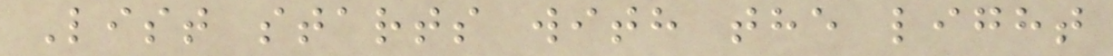List starts with the light
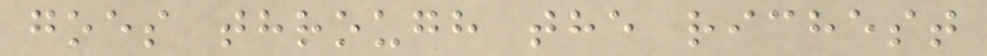goes through the richest
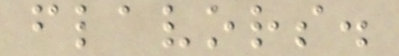flavors.
